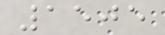1505
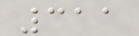311
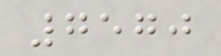7570
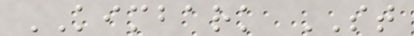KIMBARK ST
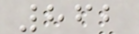862
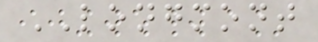LONGMONT
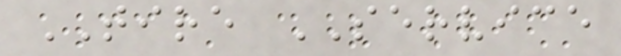TIRE SERVICE
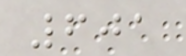601
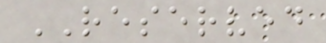RESERVED
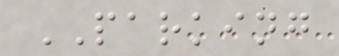PARKING
